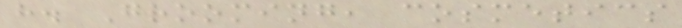h. Grooming, cosmetics
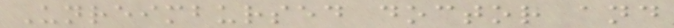Unreimbursed doctor and
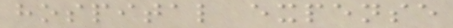hospital expense
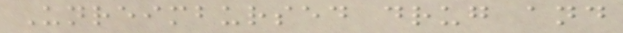Unreimbursed drug and
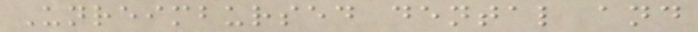Unreimbursed dental and
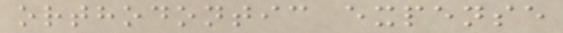orthodontic expense
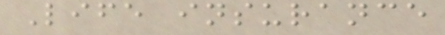Life insurance
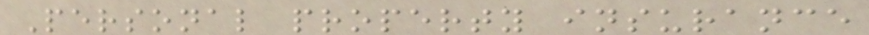Personal property insurance
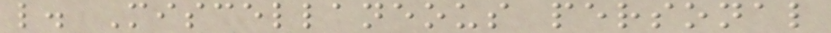l. Miscellaneous personal
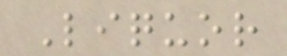Liquor
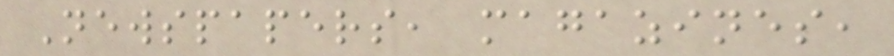Newspapers, magazines,
